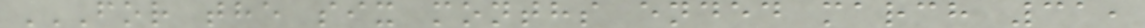FOR THE SIX MONTHS ENDED MARCH 31,
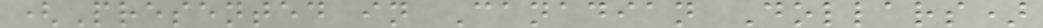(Presented in Canadian Dollars)
